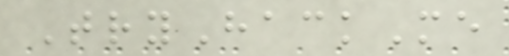TryHackMe
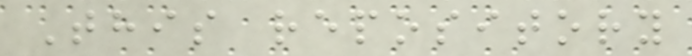This repository
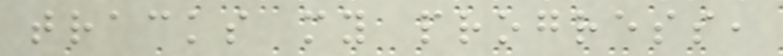tracks my progress,
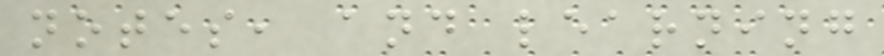notes, and learning
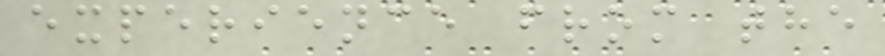experience from the
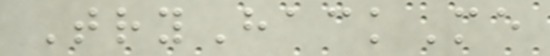TryHackMe
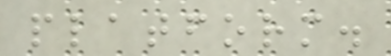platform.
